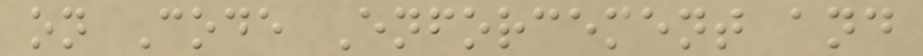on Code Enforcement and
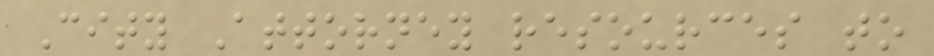City Attorney resources to
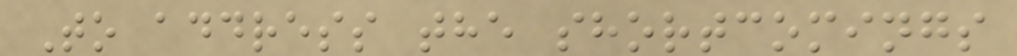To address the shortcomings
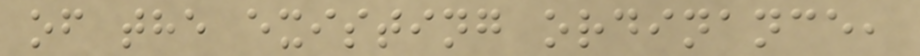of the existing ordinance,
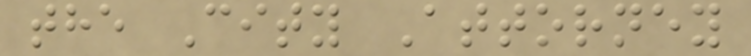the City Attorney
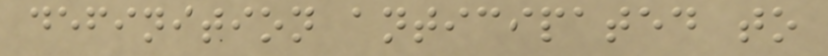definition anticipated to
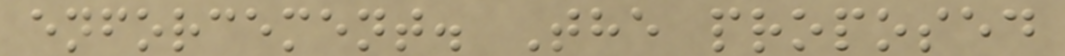enforcement. The proposed
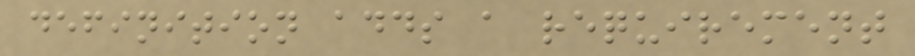definition adds a requirement
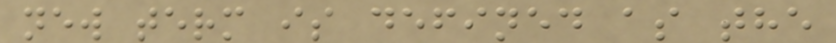new term is defined as the
